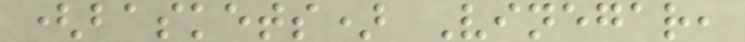(baskets) Vinegar,
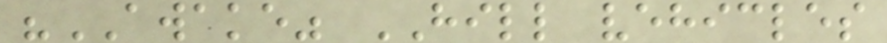"AWAKE" HILL vehicles
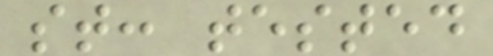st: tested
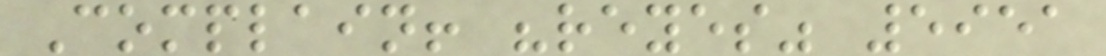Complain! "reyes" 5951
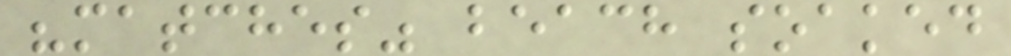"matches" beach soaked
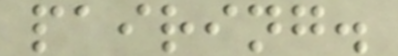pairing.
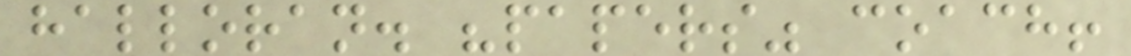halloran. "papers" coach!
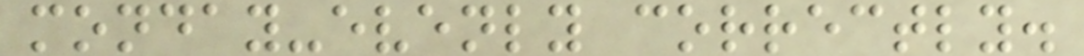monday-evenly correctly.
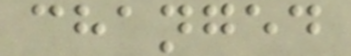changed
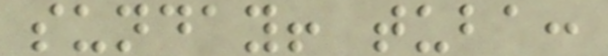sunday! tuba:
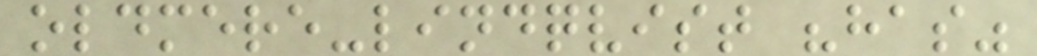oldmere-lindqvist "has"
